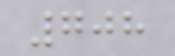708
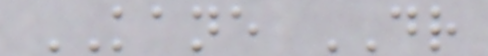KANE DR
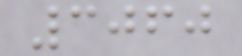3060
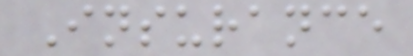Insurance
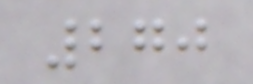270
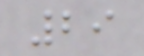29
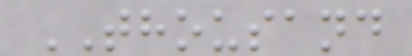THOUSAND
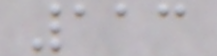113
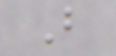B
